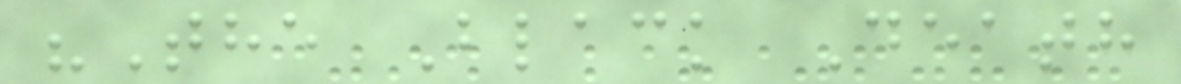"The Black Death
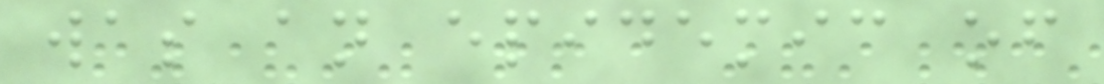was an epidemic of
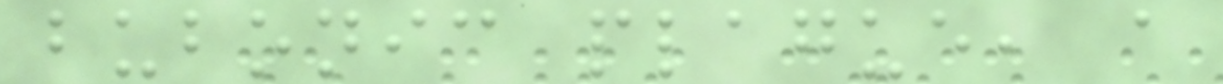bubonic plague, a
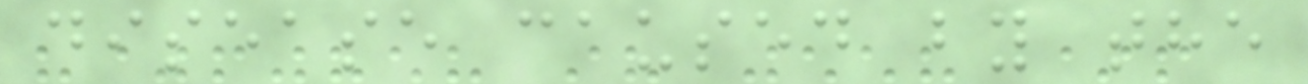disease caused by the
